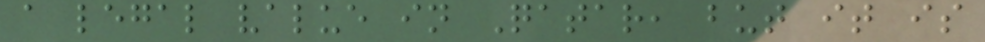a legal value in Qatar, but it is
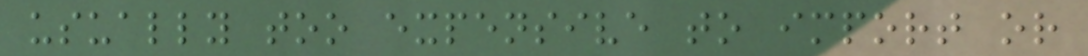usually too expensive to import or
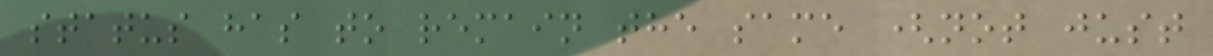status has to remain the same (not just
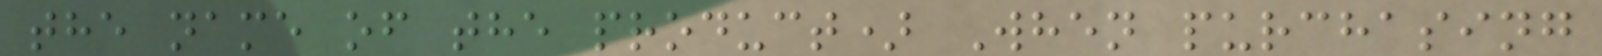the name of the product) When purchasing
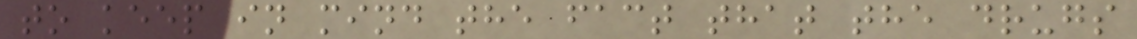to keep in mind the fact that the drugs
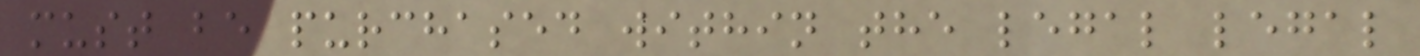must be purchased within the legal legal
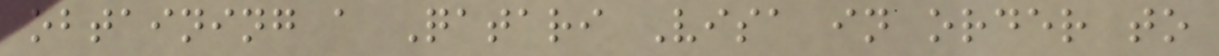obtaining a Qatari Visa in order to
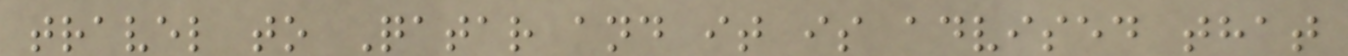travel to Qatar and it is advised that
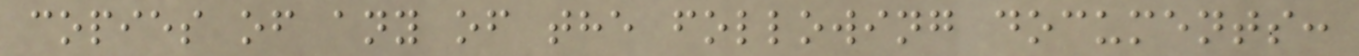copies of any of the following documents:
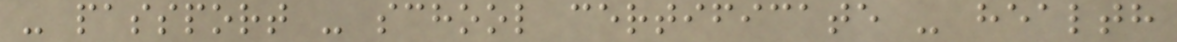- passport - school certificate - health
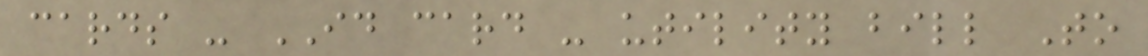cards - ID card - utility bill To
